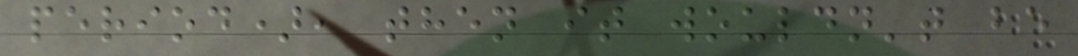period), then it wouldn't be
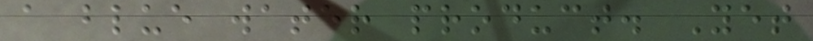a blue water product. Yet
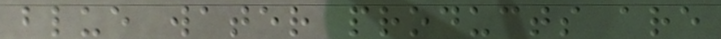blue water products are
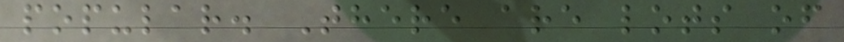popular. There are lots of
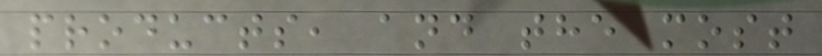products, and the most
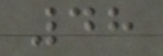48
